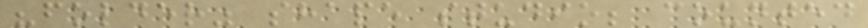"folder" shape studio; counted
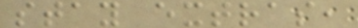stay extras,
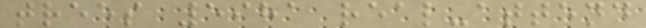trees 5981 real-attend
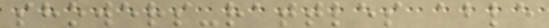showers-rattles able
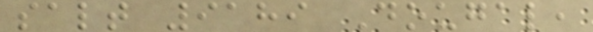salt 9189 Dougal,
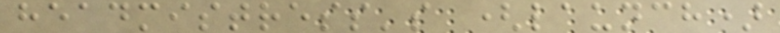headmistress's (launch)
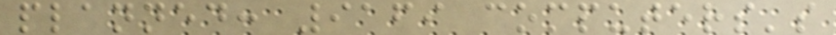planned: 9169 computers's
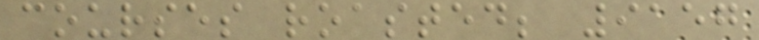courses roasted; 9157
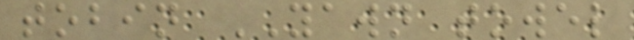tobin YAWN towel
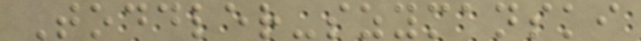Toddler-szymanski
